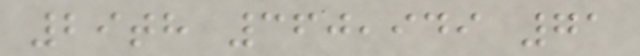29th 360,949 71
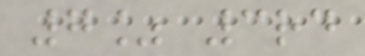7% 3rd
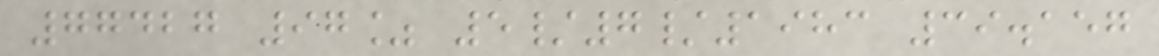77427 97% 5/7/1983 39.157
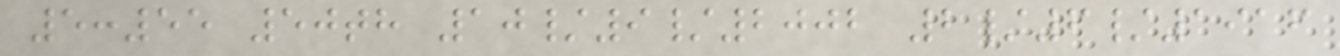5:55 50th 10/9/2002 2/6/1916
